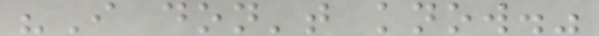"I don't know."
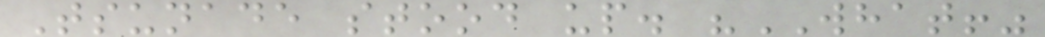Tsunade stood up. "WHAT!"
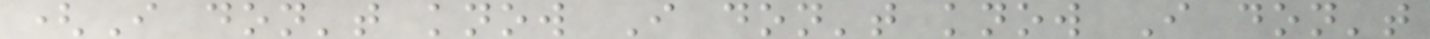(I don't know I don't know I don't
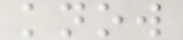know
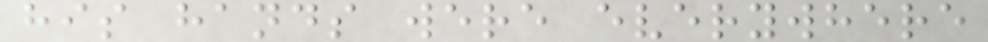his hands were everywhere
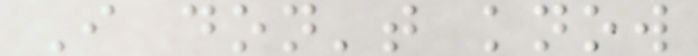I don't know
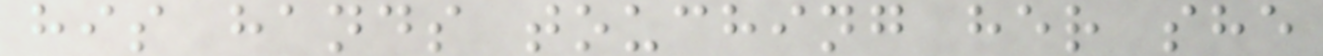his hands touching her she
